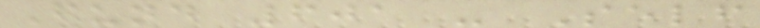Fund 601 - Self
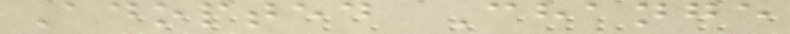Adopted Change
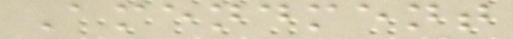Amendment
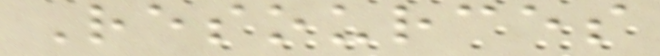Resources
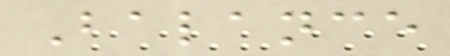Balance
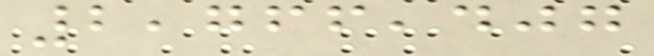2,766,407
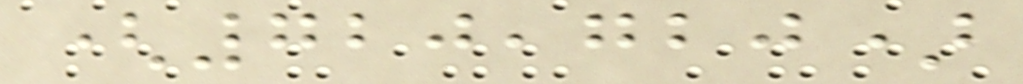(720,720)
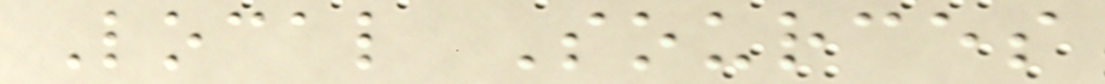Local Sources
